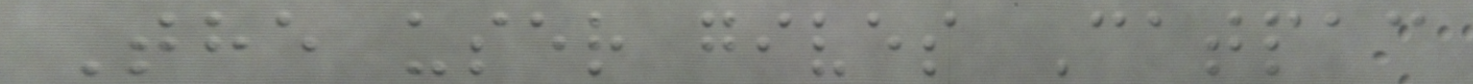The user gives Catpac
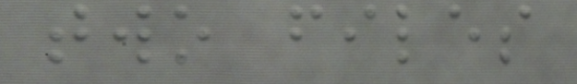two files
